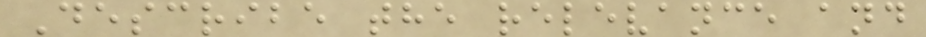Describe the relevance and
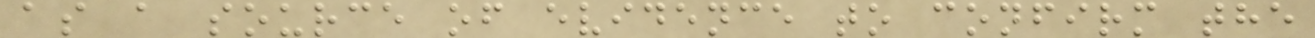as a source of evidence to confirm the
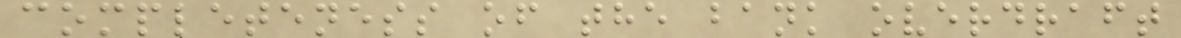completeness of the bank overdraft
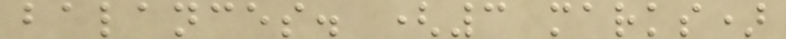balances. (3 marks)
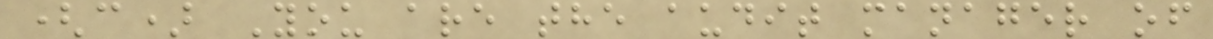(c) You are the audit manager of
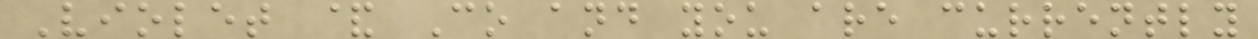Violet & Co and you are currently
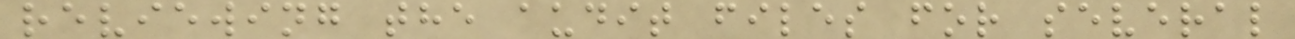reviewing the audit files for several
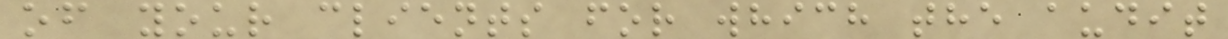of your clients for which the audit
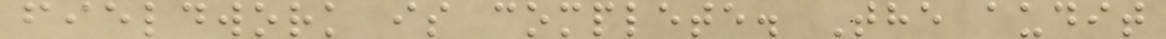fieldwork is complete. The audit
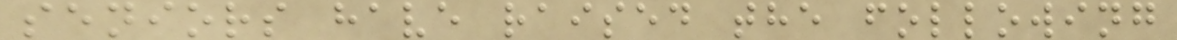seniors have raised the following
